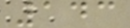143
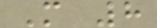M 8
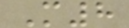M8
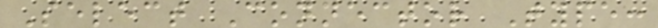Select Connector Type:
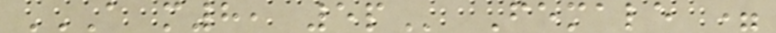A M8, 5P Female =
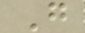G
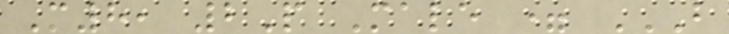M8, 2P Male = B
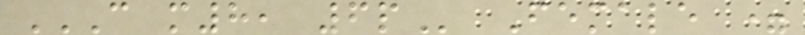C M8, 6P Female =
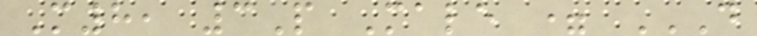M8, 3P Male = D
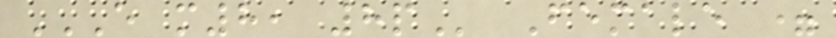E M8, 8P Female =
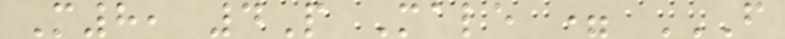M8, 4P Male = F
